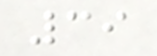39
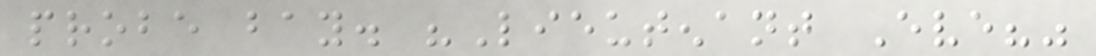probe bay. "Lieutenant Eve?"
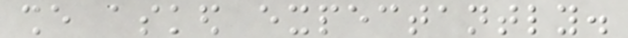she asked expectantly.
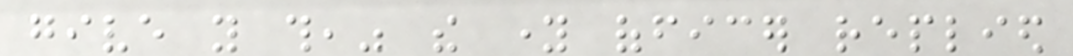give you this," the young officer replied
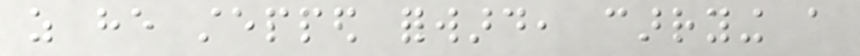as he stepped forward, carrying a
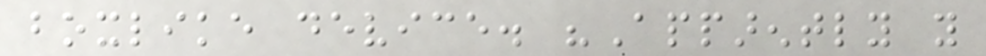boxlike device. "Apparently you
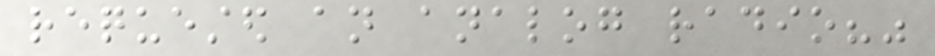requested an analog radio?"
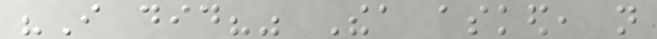"I did?" Thea asked, not
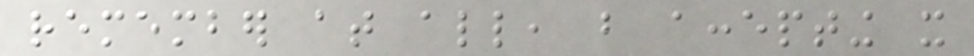remember at all, but accepting it
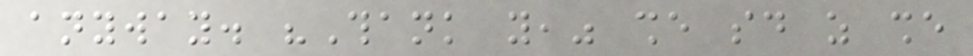anyway. "Thank you," she said as she
